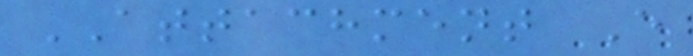ATTACHMENT E
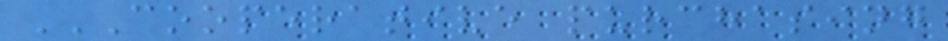COOPERATIVE PURCHASING
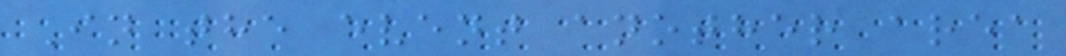In the event another area
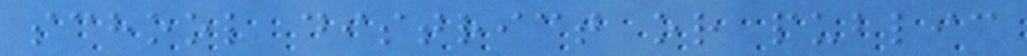school district or public
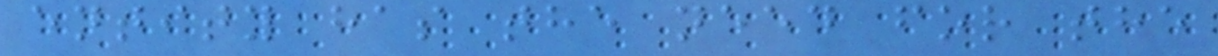entity has the need for the
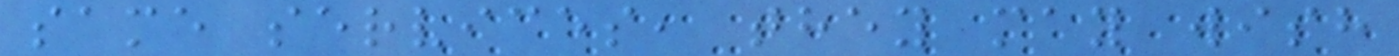same services, they may wish
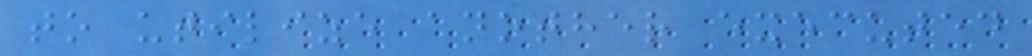to utilize another executed
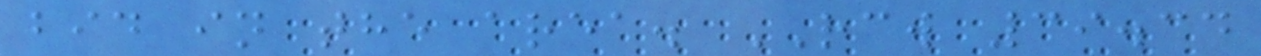bid in the area. RCW 39.34
